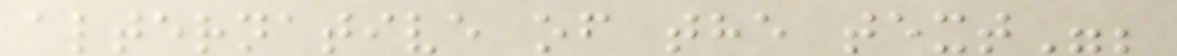alternative of the text";
